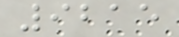9215
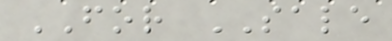FOR SALE
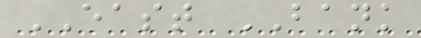EAST BANK
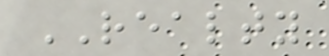REALTY
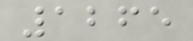1265
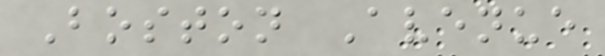Boston Avenue
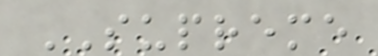SUPREME
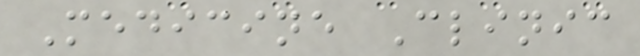Medicine Clinic
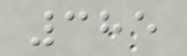385
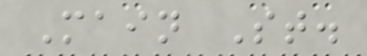Main St.
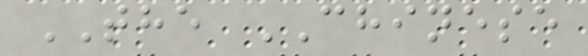THE CHINESE
